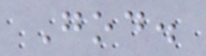God.
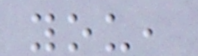you,
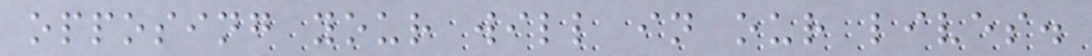opposing your will in our lives.
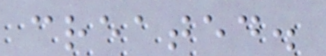created.
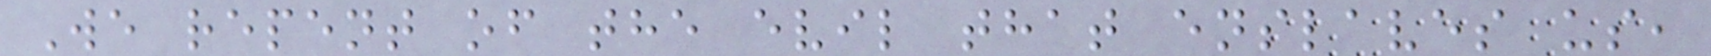We repent of the evil that enslaves us,
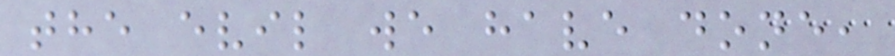the evil we have done,
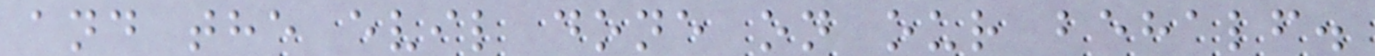and the evil done on our behalf.
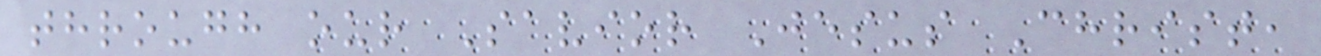through our Savior Jesus Christ,
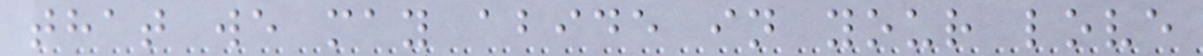that we may abide in your love
